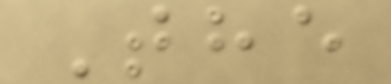The
